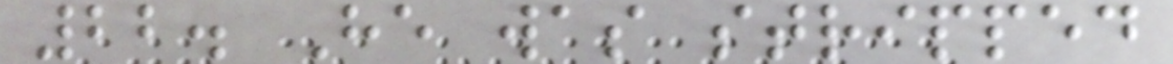22. He was stripped
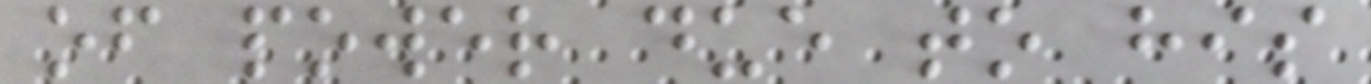of power due to his
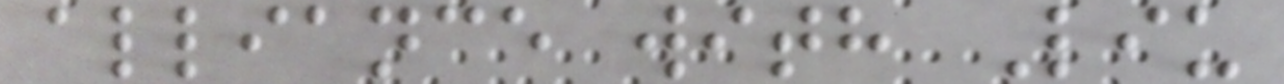alliance with Liu
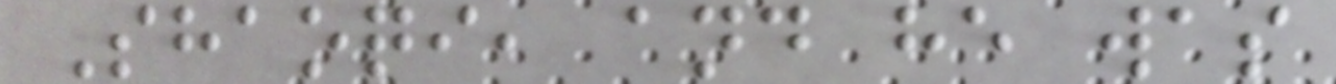Shaoqi, and he was
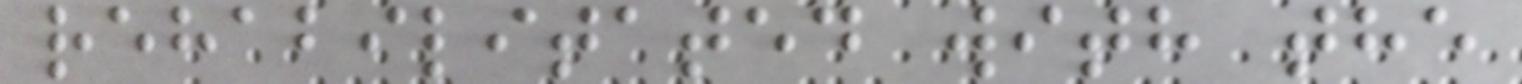rehabilitated with the
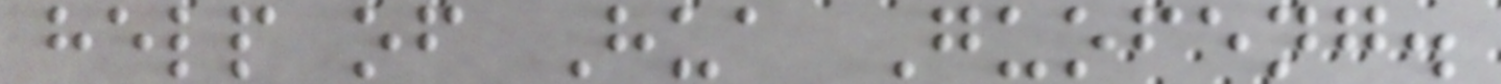help of Hua Guofeng.
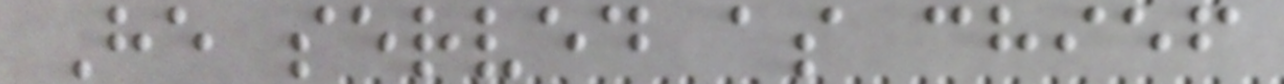He served as chief
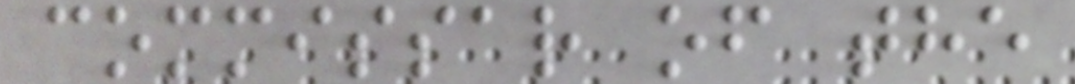commissar of the
